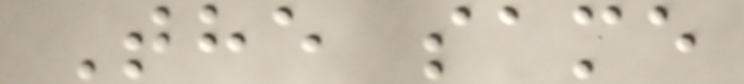The same
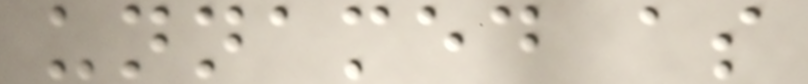unnamed as
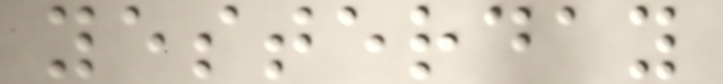yesterday
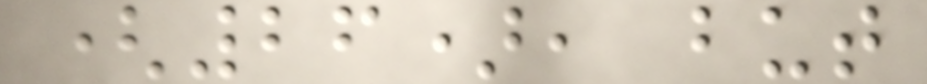(26), but
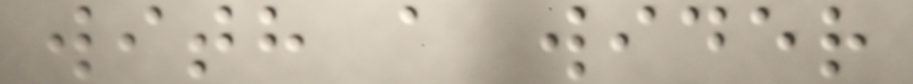with a wider
